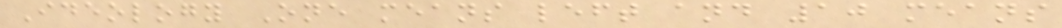Ideology One means left and 10 means
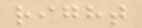right
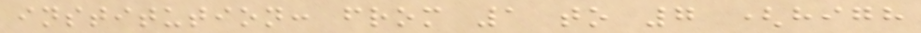institution: from 1 to 7 (high
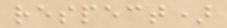respect)
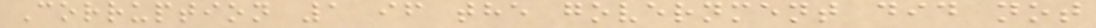Corruption 1 if the government did not
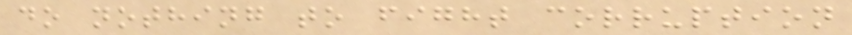do nothing to fight corruption
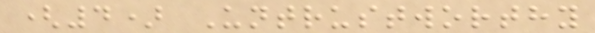(4) Untrustworthy
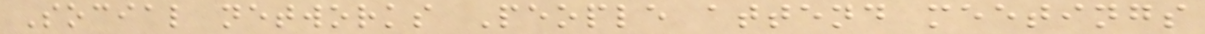Social networks People attend meetings
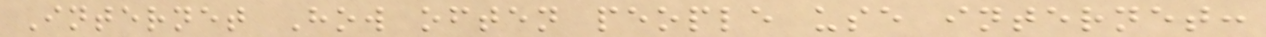Internet How often people use internet:
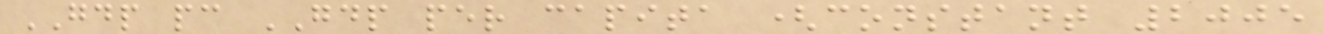GDP pc GDP per capita (constant 2005
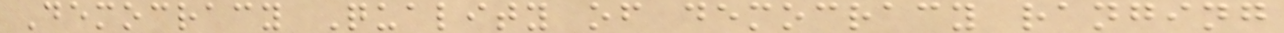Democracy Quality of democracy ranging
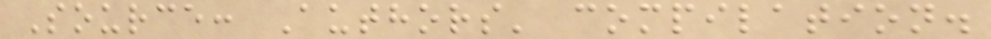Source: Authors' compilation.
